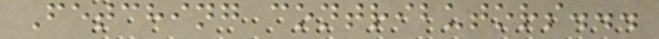Fetching contributors...
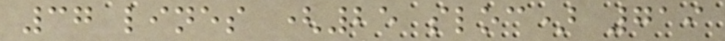37 lines (25 sloc) 719
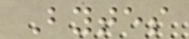Bytes
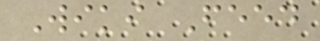Wiki Feed
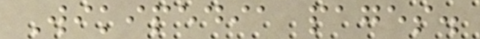Wikipedia pages.
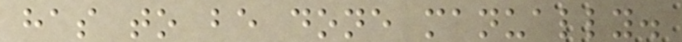has to be done manually.
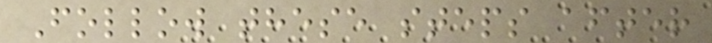Follow these steps after
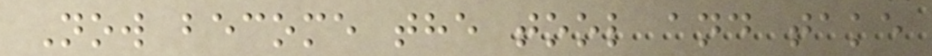Now become the tool and take
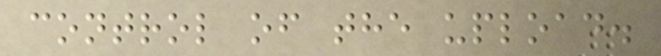control of the upload.
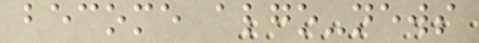become algo-news
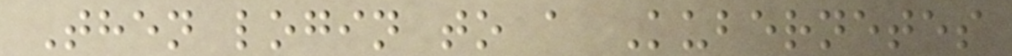Then login to a Kubernetes
